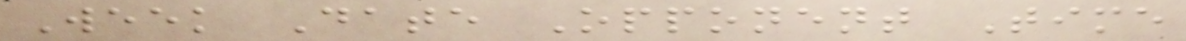Week Date Opponent Time
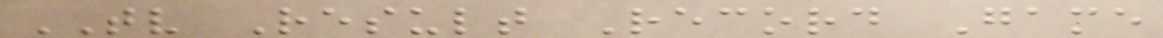TV Result Record Game
